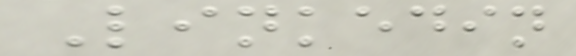Linkedin
